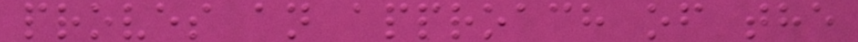proves an approach of the
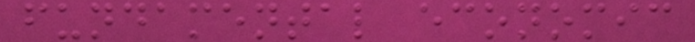fundamental economic
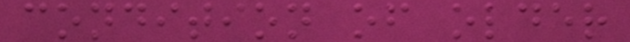condition of older
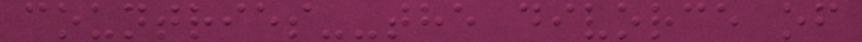countries--the divorce of
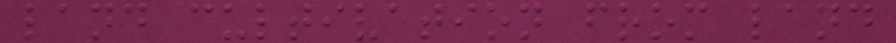land cultivation from land
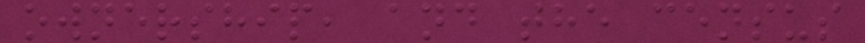ownership, and the census
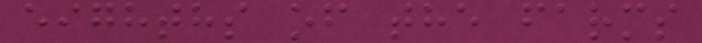eighths of the farms
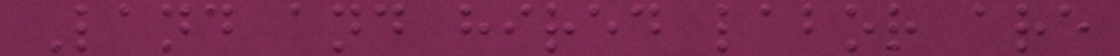Land and hired labor are
